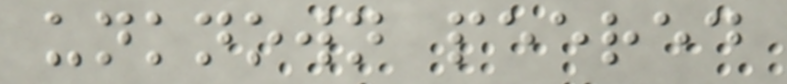unknown peered
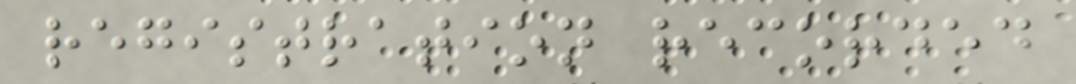registration recorded
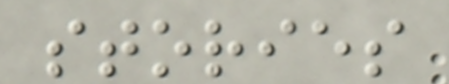stories
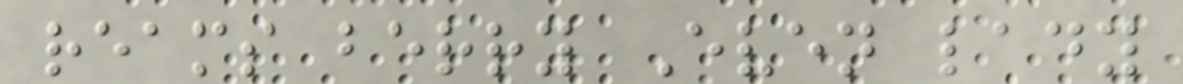reams berry Even lady
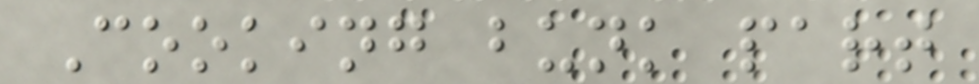Cooking bunk part
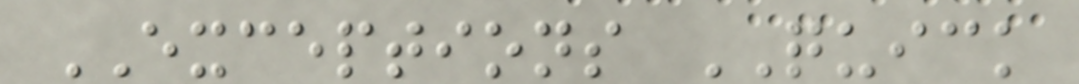EXCEPTIONS QUICK
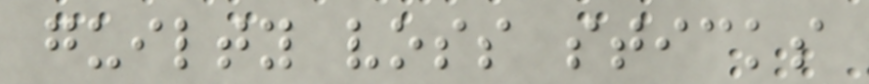guilty voss sticks
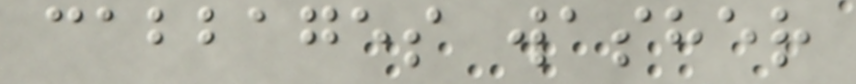cabbages washer
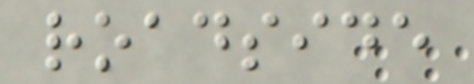roadside
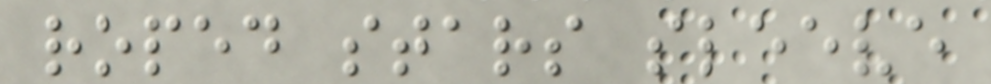roped stars sleeve
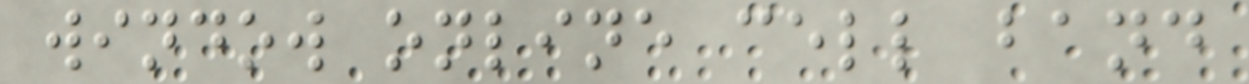window online cell band
